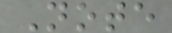Note
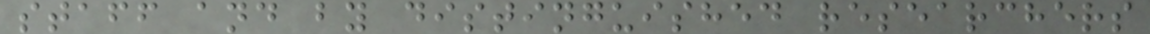staff and by distinguished researchers
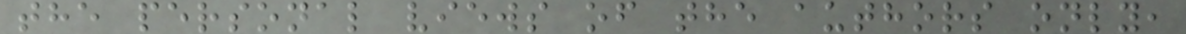the personal views of the authors only,
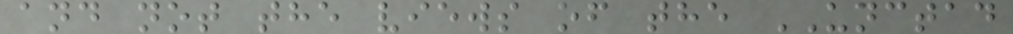and not the views of the UNCTAD
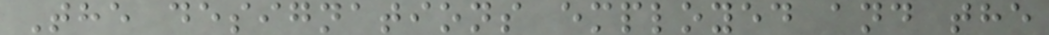The designations employed and the
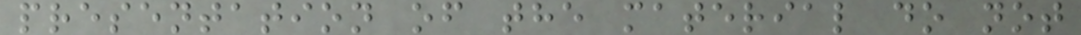presentation of the material do not
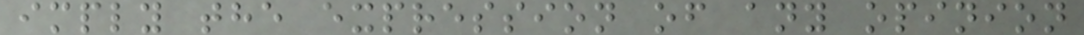imply the expression of any opinion
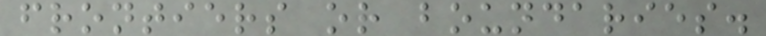frontiers or boundaries.
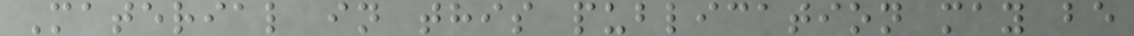Material in this publication may be
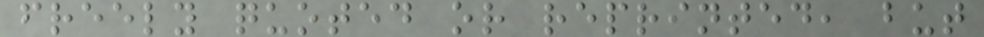freely quoted or reprinted, but
